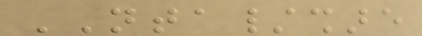NTA/share
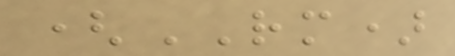(RM)
